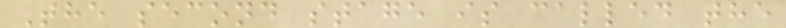The second stage is called the
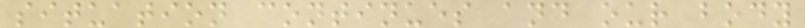situation continues and our body
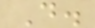D.
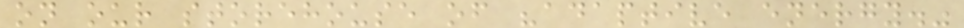on our storehouse of "adaptive energy."
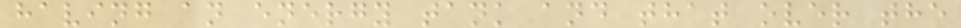having an energy tank and that over the
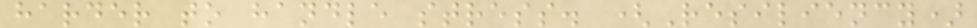harder to handle stress. (Resiliency)
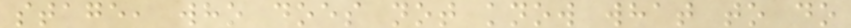stage, who does not know what to do
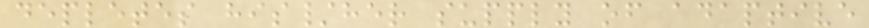depletes his/her supply of adaptive
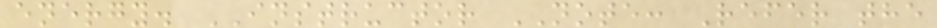energy. INSTRUCTOR NOTE: Refer the
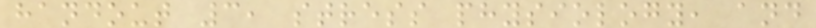handout 3, stress physiology, and
